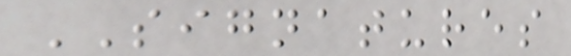SIGNATURES
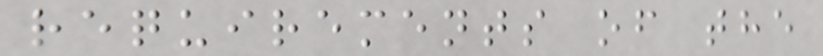requirements of the
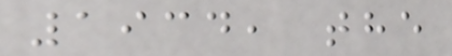1934, the
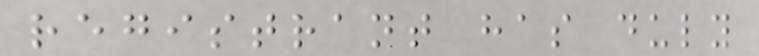registrant has duly
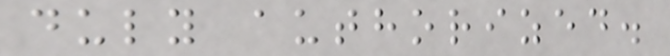duly authorized.
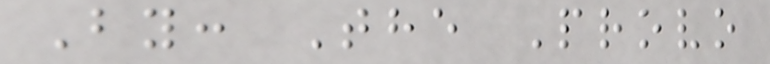By: The Provo
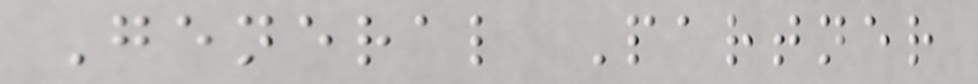General Partner
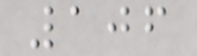106
